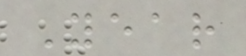Year
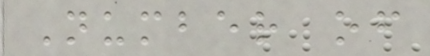Number of
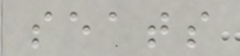seats
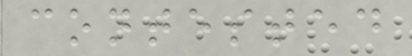contested
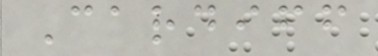Cardiff
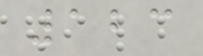123
